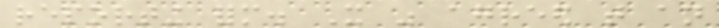reporting form. It was agreed that an
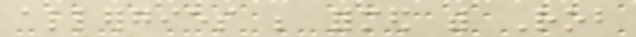allergies be formed with Rob
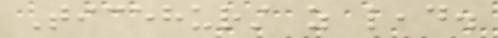Ticehurst as lead.
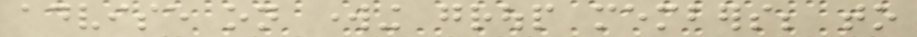advise on working group members; to
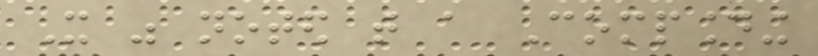It was noted that a Compounding
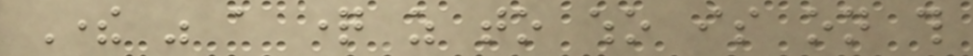There was a question as to who is on this
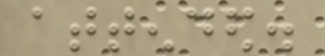attended.
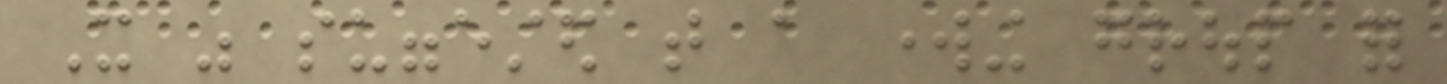It was suggested that a working group for
